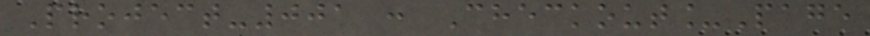Project-001 : Checkout_Page
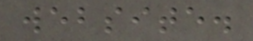website.
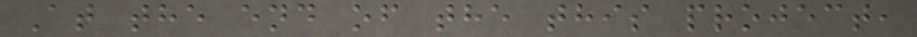At the end of the this project,
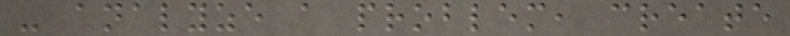- analyze a problem, create
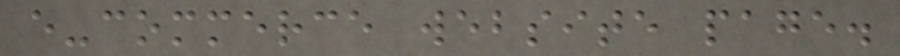e-commerce website page.
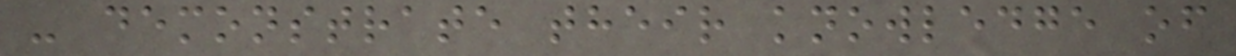- demonstrate their knowledge of
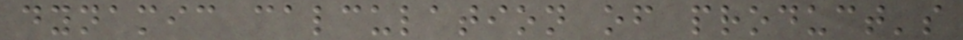dynamic calculation of product's
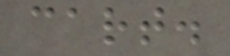cart.
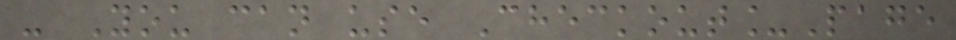- You can use Checkout_Page
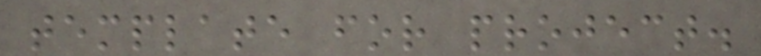template for project.
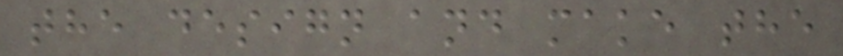the design and make the
